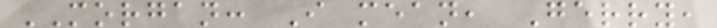MORGAN: I mean, Gerry,
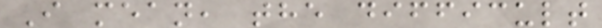I mean, the difficult
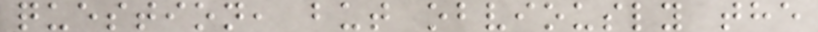question, but obviously the
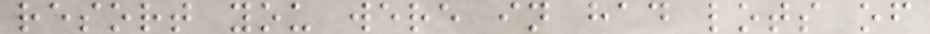resort you were in had lots of
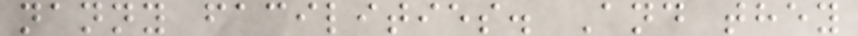nanny facilities. And they
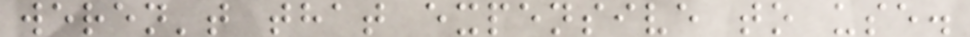weren't that expensive to use.
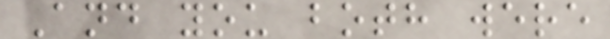And you both were
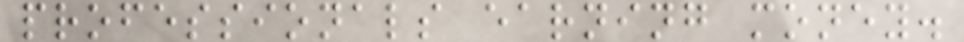professionals earning money.
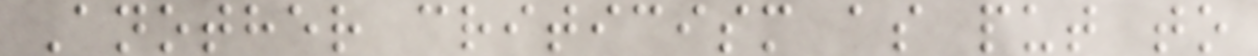Another criticism as put to
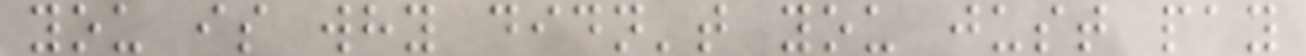you is why didn't you just pay
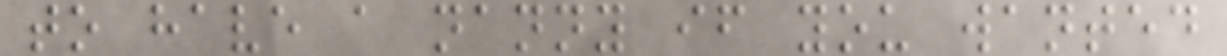to have a nanny if you wanted
